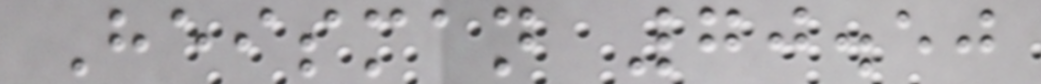Heisman 70.50
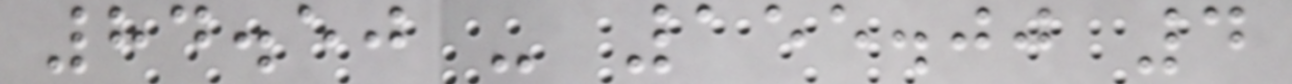84.50 - 155.00 4
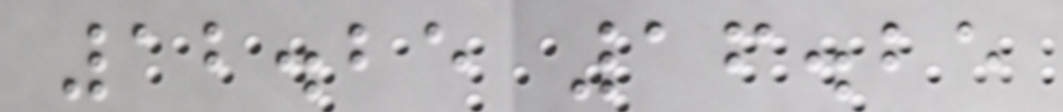12.25 16.25
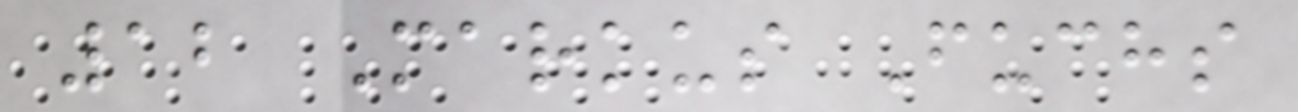12 Markus Fuchs
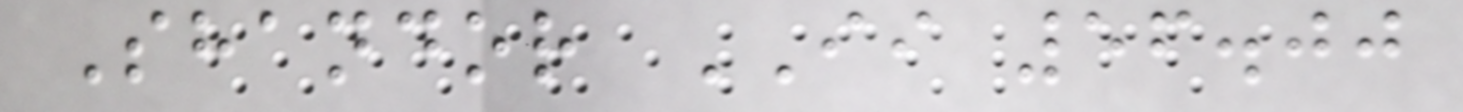Shandor II 56.00
